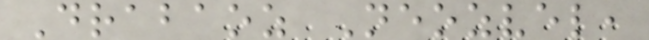Drabaoz Neozvel,
